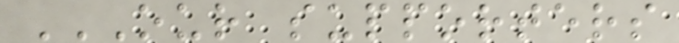OUR SUPPORTERS
